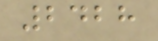2428
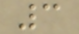3
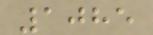1085
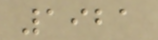1921
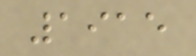1915
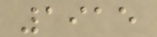1915
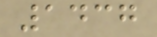1437
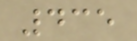435
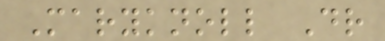Maryknoll Dr
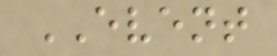EVENT
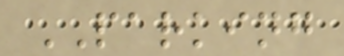PARKING
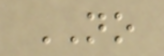NO
